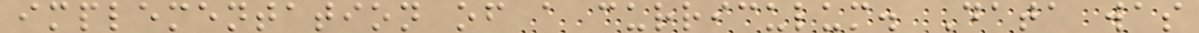implementation of a curriculum. Data was
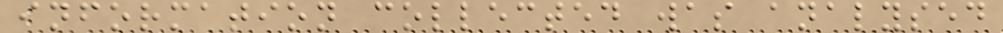information collected was analysed
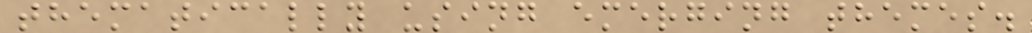thematically using emerging themes.
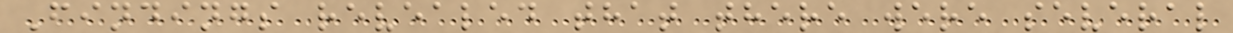Findings revealed that there were several
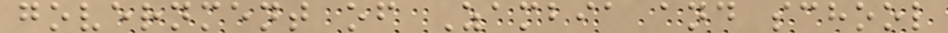government of Zambia and school
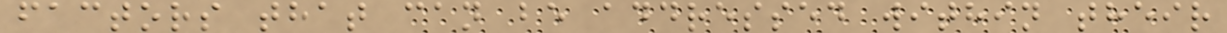factors that can be addressed within their
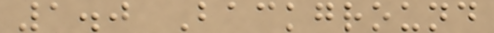1.0 Background
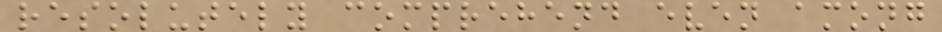resolutely comprehend even among
